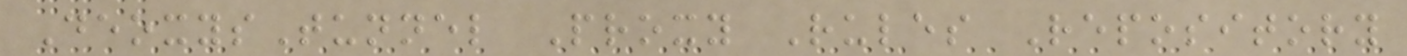DeoxysTunnel Proxy Rules Repository
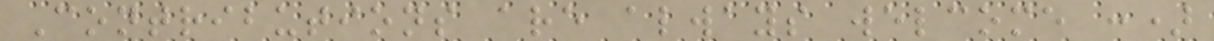Contributions are always welcome :)
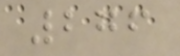276
